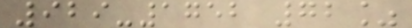929-1752 72%
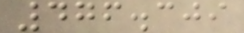476.309
